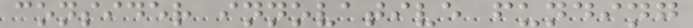consider innovative funding
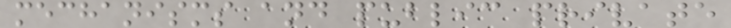mechanisms and public private
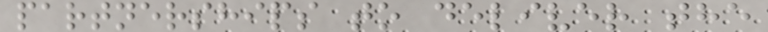partnerships to deliver the
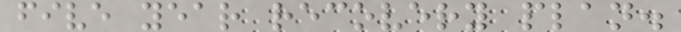five year recovery plan.
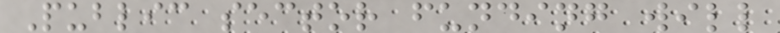Public sector funding will
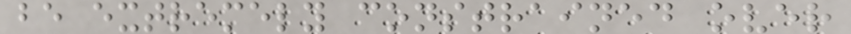be extremely constrained over
